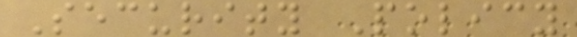Security Policy
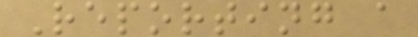Reporting a
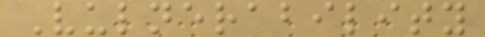Vulnerability
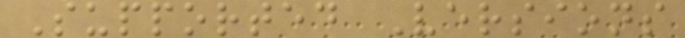Supported Versions
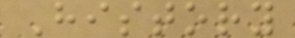History
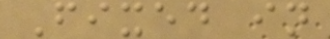Fixed in
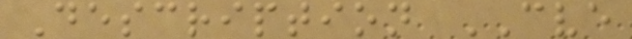Description CVE
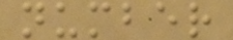number
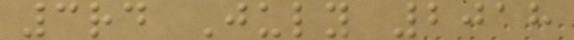3rd July 2018
